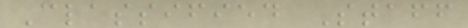Classified Staff
